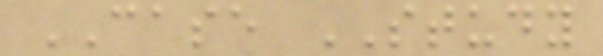CASE STUDY
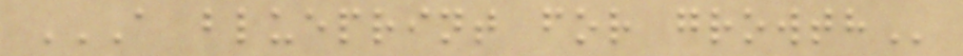A BLUEPRINT FOR GROWTH
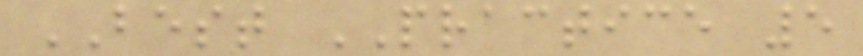BEST PRACTICE 5
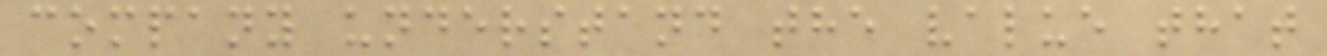company understand the value that
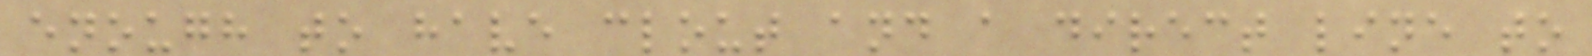enough to have clout and a direct line to
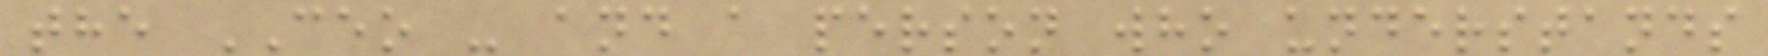the CEO - and a person who understands
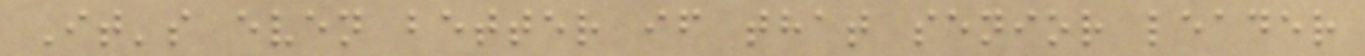It's even better if that senior leader
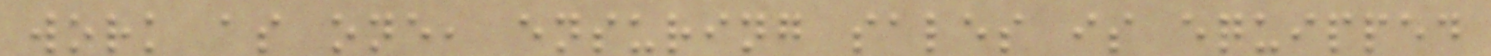work as one, ensuring sales is equipped
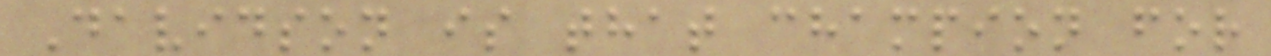Davidson is that champion for
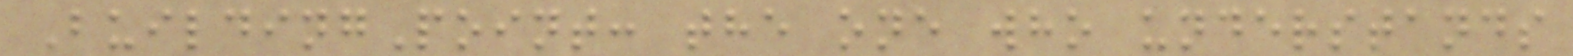BuildingPoint: the one who understands
